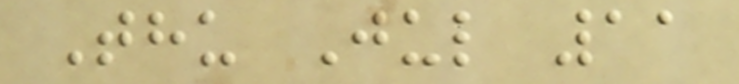Thu Jul 11
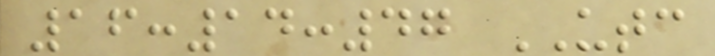16:14:47 UTC
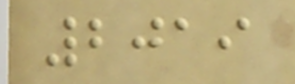2019
